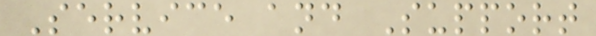Service and Support
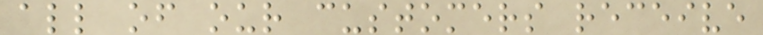all of our customers receive
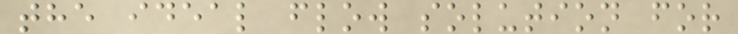the ideal flow solution for
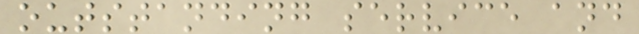outstanding service and
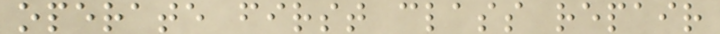operate first class repair
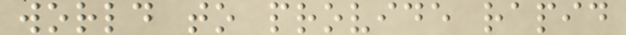world to provide rapid
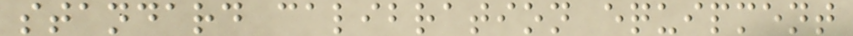standard calibration equipment
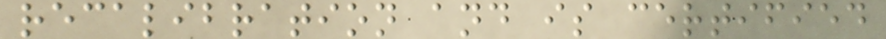recalibration and is certified
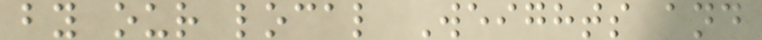by our local Weights and
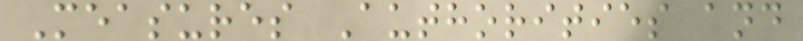Measures Authorities and
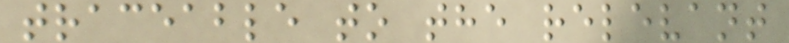traceable to the relevant
